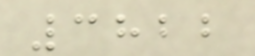3822
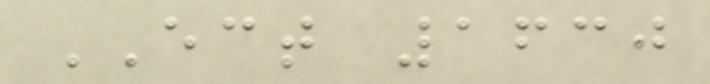ECT 1630
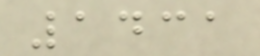1431
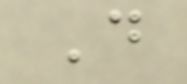D
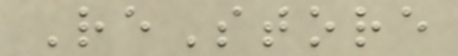ReStore
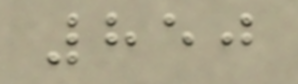850
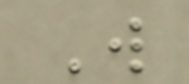W
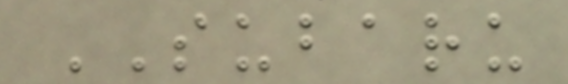SUBARU
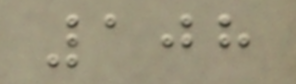108
